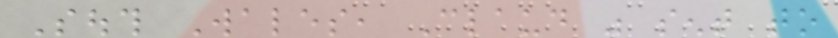South Wales, Claud was sent to
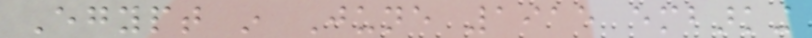Egypt in June 1915 embarking
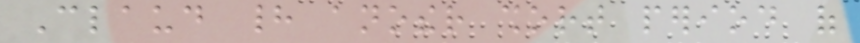Claud had another short period of
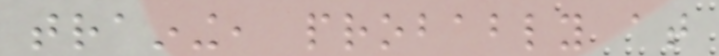training, probably at
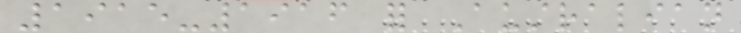1915-1916 for Australian
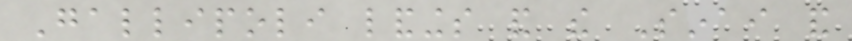Gallipoli landings and the Sinai and
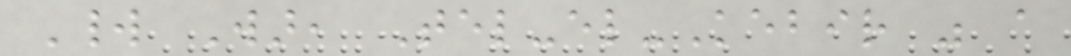World War, Tel-el-Kebir was a
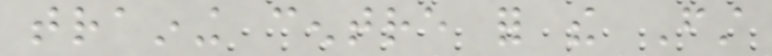training centre for the First
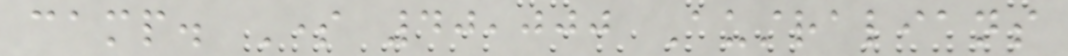camp. Some 40,000 Australians
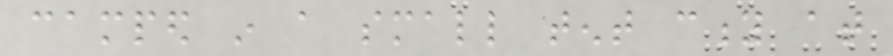camped in a small tent city at
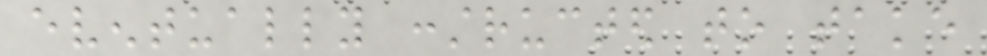eventually constructed to take
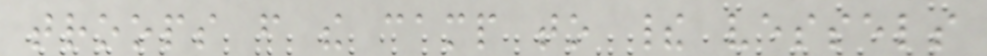troops from the camp to their vessels
